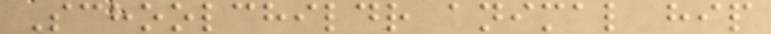Schoolchildr animal hip
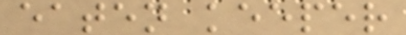eaten keeper
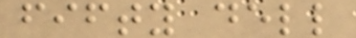fifty dell
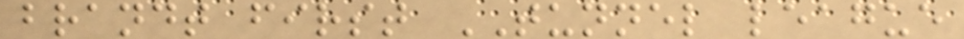brandt first TUNNEL league
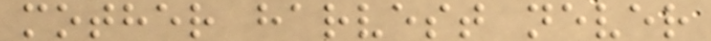mother harvest never
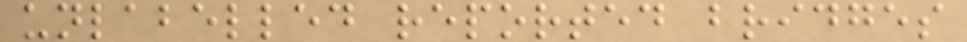unlabelled reported bridges
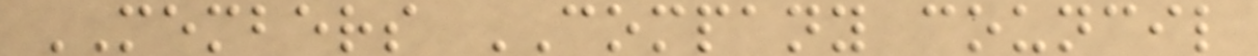MEMBERS COMPANY council
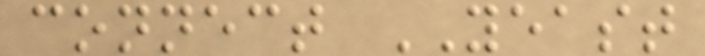connect YEAST
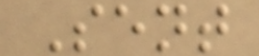Sent
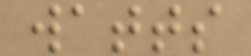watts
